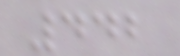442
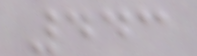443
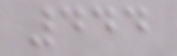444
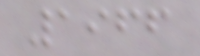1966
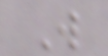W
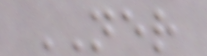NER
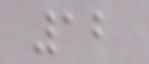12
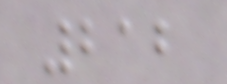212
